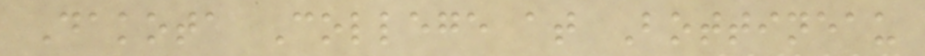Dakota College at Bottineau
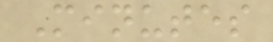Minutes
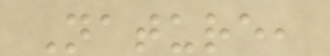Nature,
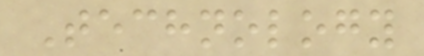Technology
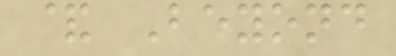& Beyond
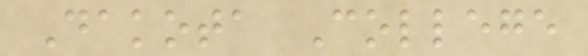Dakota College
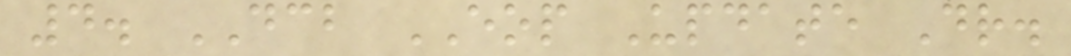4. DCB EOP Update Dr.
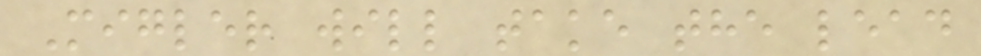Migler will take the lead
